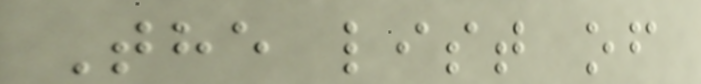The list of
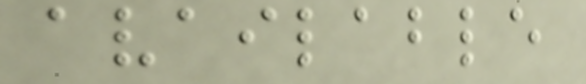available
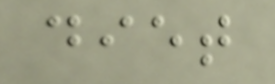diet
